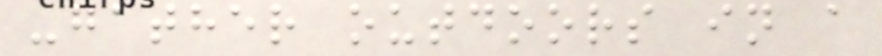-gather outdoors in a
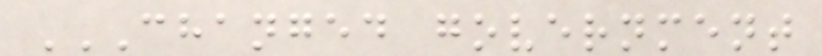CHANGED GOVERNMENT
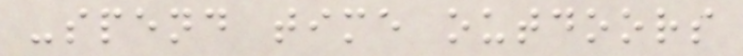-spend time outdoors
